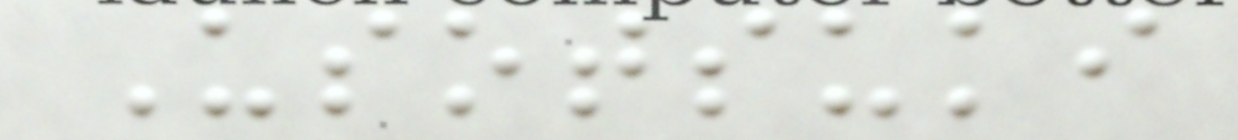Usotsuki
